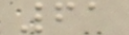61
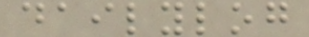dailylog
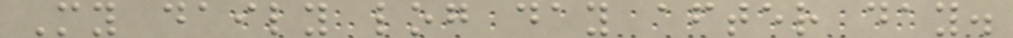My daily log day after day.
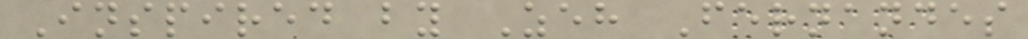Inspired by Zeh Fernandes
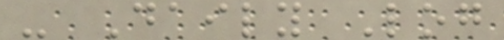- Daily Log
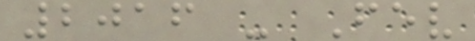2016 - Fev
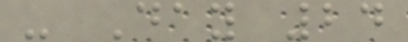- Day 24
